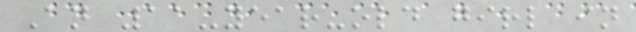An 11-year-old girl in
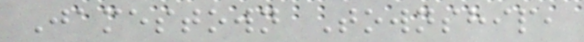Jamestown Township,
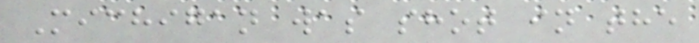Michigan was shot in the
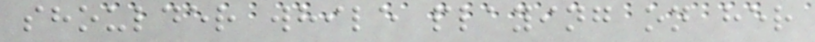shoulder while playing on her
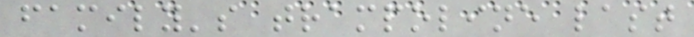family's trampoline last
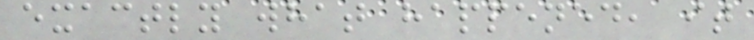exactly what happened, it
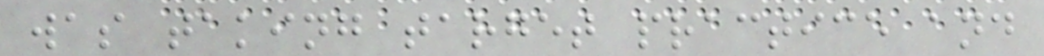was taking target practice and
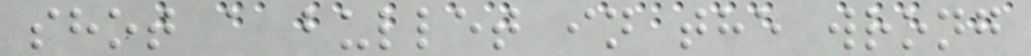shot a bullet in the wrong
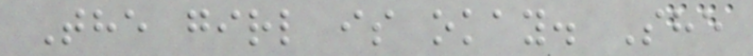The girl is okay. She
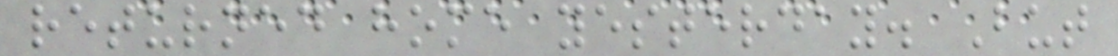returned home yesterday. But
